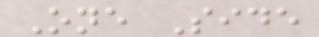One Side
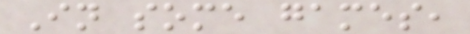In some games,
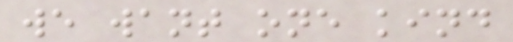we want one kind
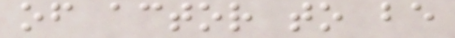of actor to be
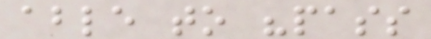able to "pass
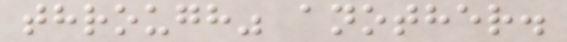through" another.
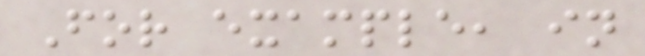For example, in
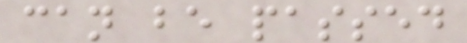can be passed
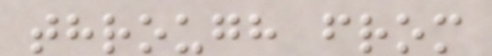through from
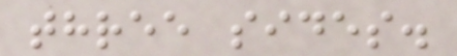three sides.
